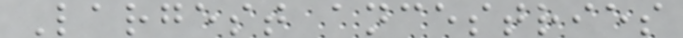Largest ancestries
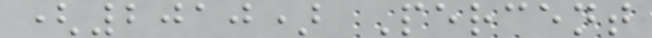(2010) Percent
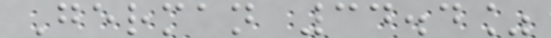German 34.4%
